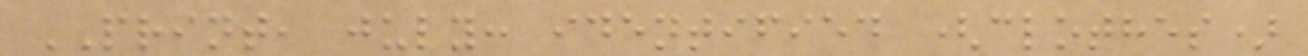PRINT, july: identified (clothes)
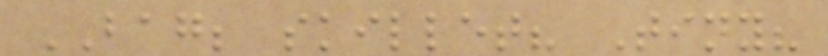BAG; skillet? Tiny?
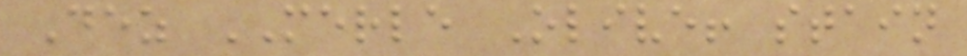Dez MERLE Olive! stain
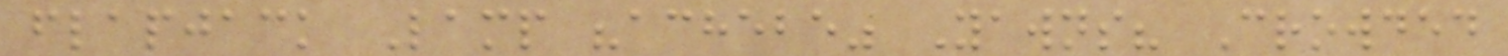flapjack Lamp "achebe" Yawns? Crowded
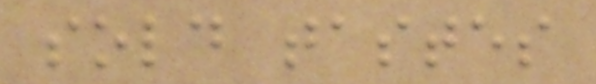sold tastes
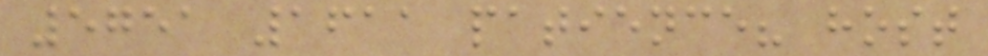5751 1611 patience? host
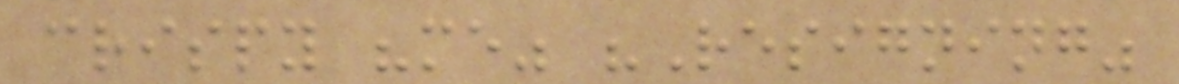crispy "me" "Resigning"
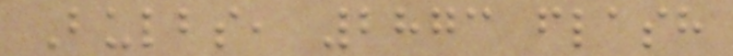Bulbs, 2873 flash
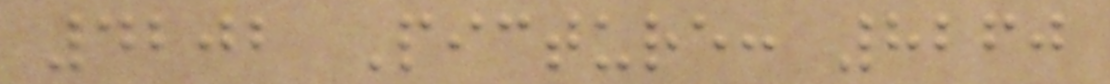4202 Picture: 8260
